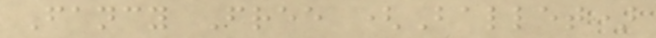Fancy Free (Ballet)
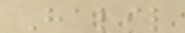Halil
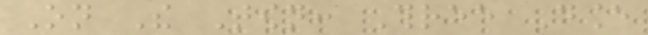On The Town: Three Dance
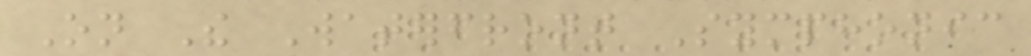On The Waterfront Symphonic
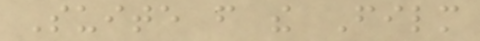Suite from the Film
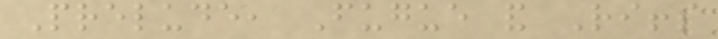Prelude, Fugue and Riffs
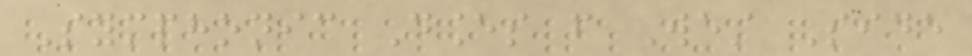Symphonic Dances from West Side
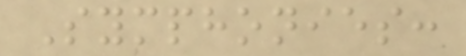Symphonies:
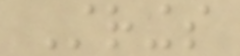Strings
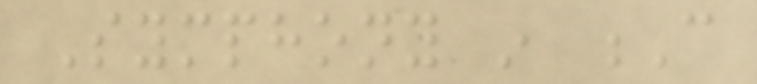Symphony in C
